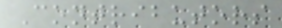Contributors
